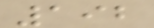192
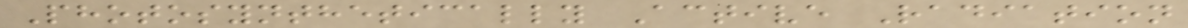Photosynthetically Active Radiation
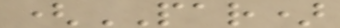(PAR)
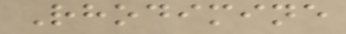Rhodimine
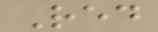Red
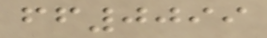ff0099
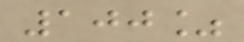100%
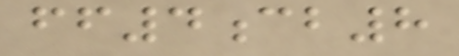ff4cb8
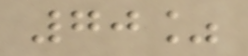70%
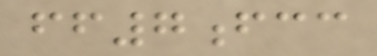ff7fcc
